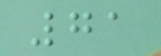71
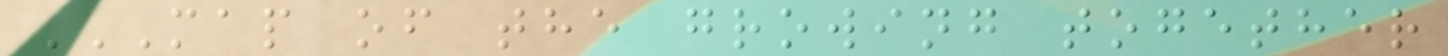MAP OF THE GROWING TOGETHER
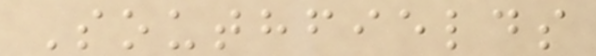Southfields
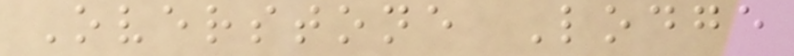Overstone Lodge
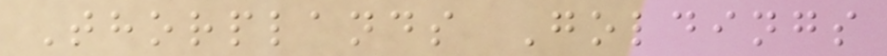Thorplands Goldings
